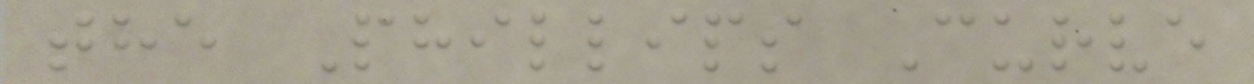the Phillips Curve
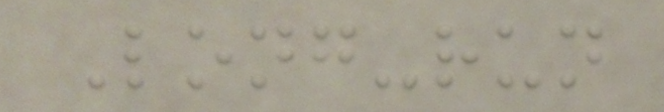Long-run
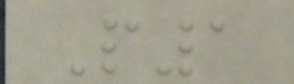P1
